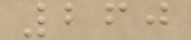260
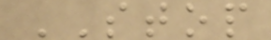STOP
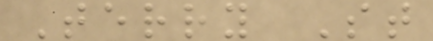Terry St
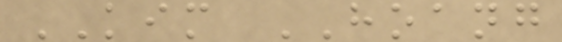KIM HOANG
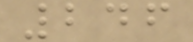246
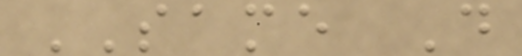SAME D
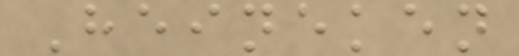Heineken
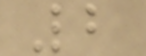2
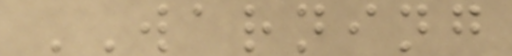WARNING
